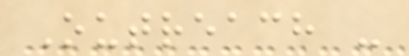Outreach -
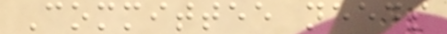Committee needs
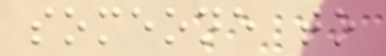someone to
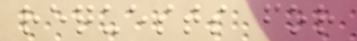requests for
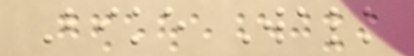Bike Walk
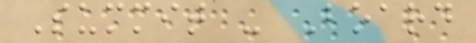Summit - Board
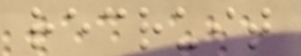recruit
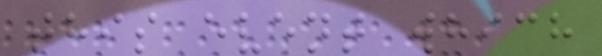this event which
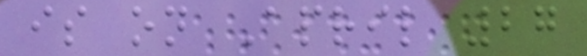is on April 27
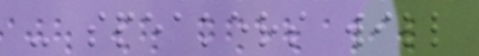- speakers will
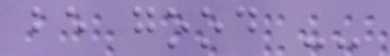be good --
